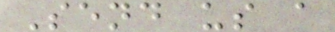Send us a
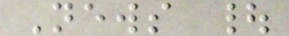News |
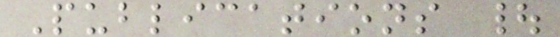Publications |
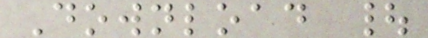Download |
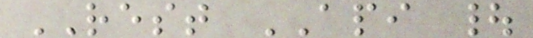REST API |
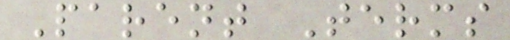Parent Terms
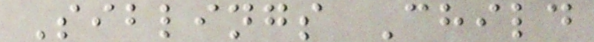Siblings Child
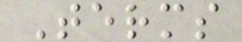Terms
